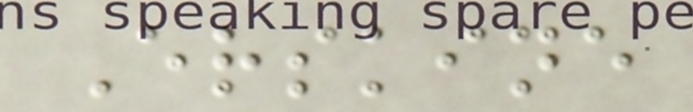Erskine
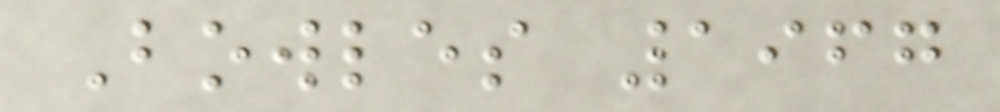Bowles 1967
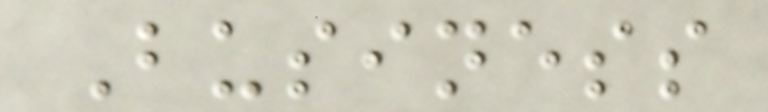Business
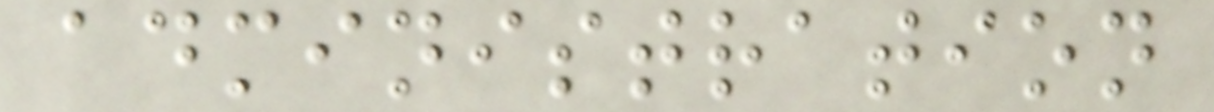administration
